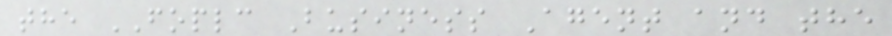the FOPLC Business Agent and the
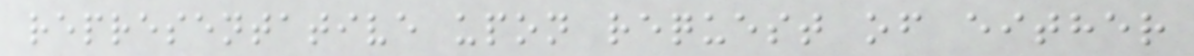representative upon request of either
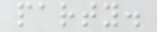party.
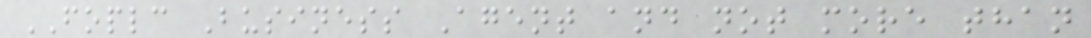FOPLC Business Agent and not more than
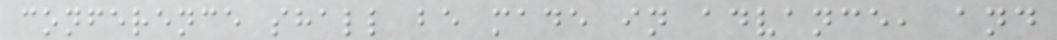conference shall be made in advance, and
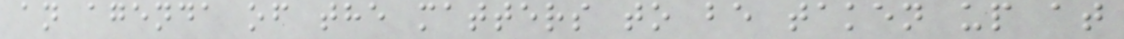an agenda of the matters to be taken up at
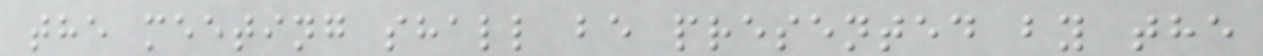the meeting shall be presented by the
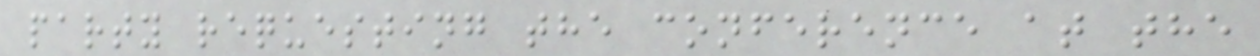party requesting the conference at the
